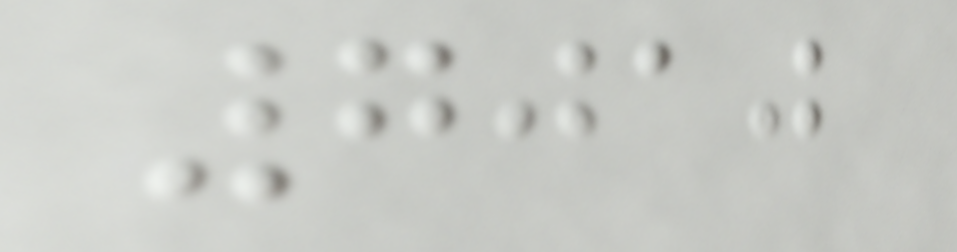7010
